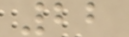22
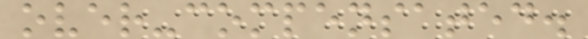over-compensated.
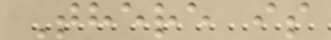There is
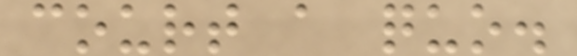court a quo.
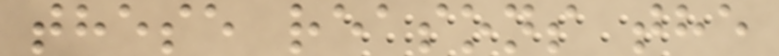these reasons the
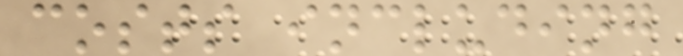costs including
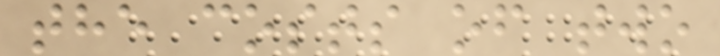the costs of two
